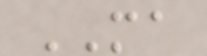MA
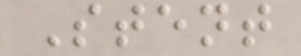Stent
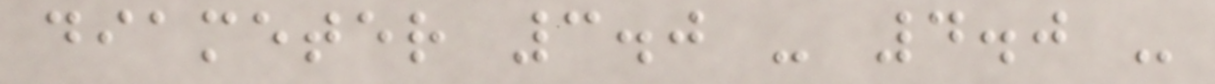diameter 3.0 - 4.0 -
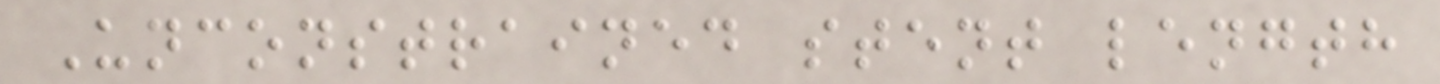Unconstrained stent length
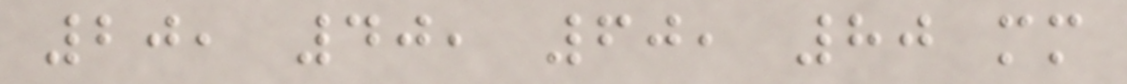20, 40, 60, 80 mm
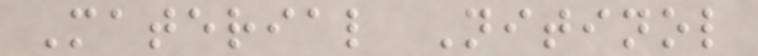Material Nitinol
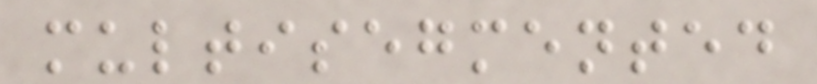multisegmented
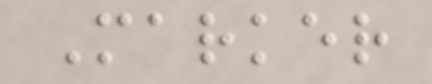Marker
